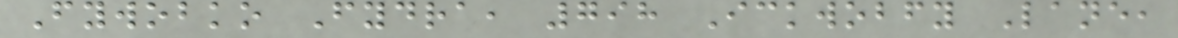Fywobko Fydra, 798 Ickwobfy Lane,
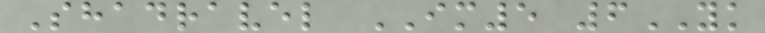Shadravel IM5 6YK
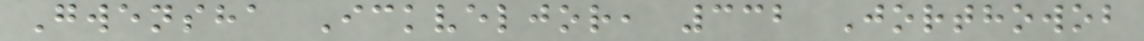Gwensha Ickveljor, 332 Jorthowob
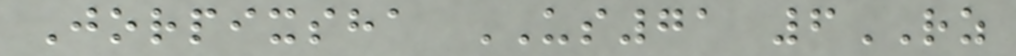Jorpixsha US71 6RZ
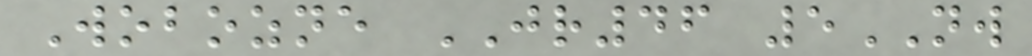Wobozne JR46 5NW
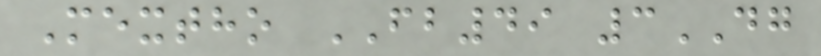Mextho FB49 3DG
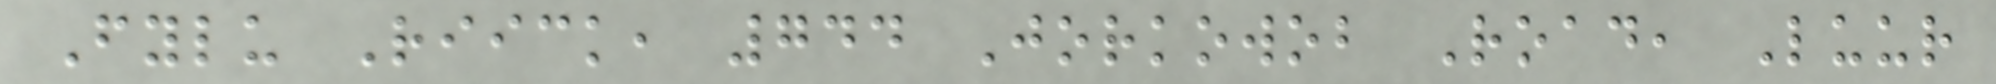Fylu Riick, 744 Jorkowob Road, Luur
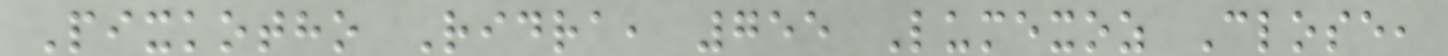Pixkotho Ridra, 755 Lumexoz Close,
